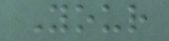Your
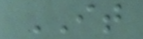IT
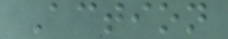Action
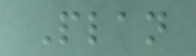Plan
